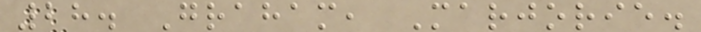28. Graham, Marjorie.
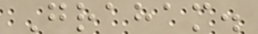Graham.
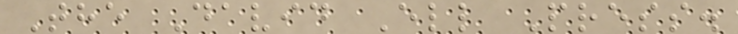The David Ell Press.
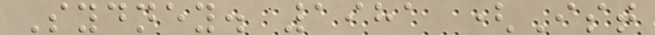Sydney. 1981 (Ist
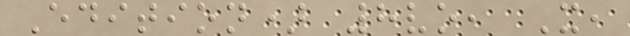Edition) 8vo, X,
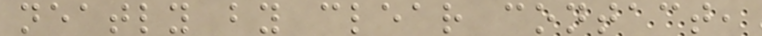neatly by clear contact,
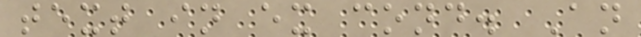text in ex cond. An
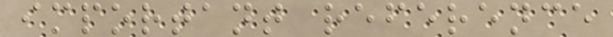important reference
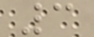3
